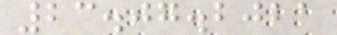23.07.2021
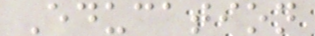Education
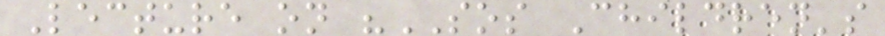Lecture on "SOS Children's
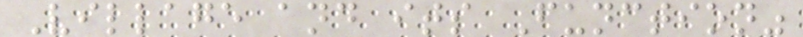Village and its Function"
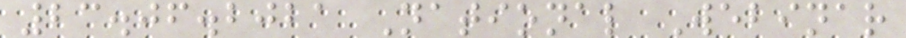23.06.2021 National Webinar
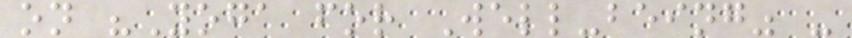on "Yoga for Well-being" -
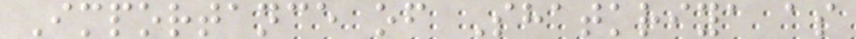Importance of Shatkriya as
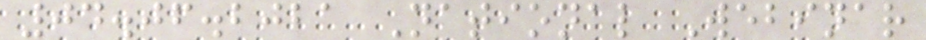04.06.2021 National Webinar
